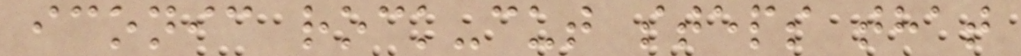iconic rock-cut steps that
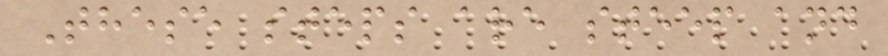These steps are steep and
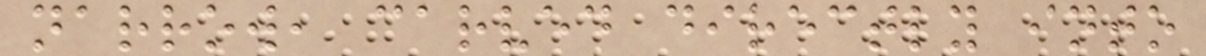narrow, carved directly into
